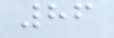86
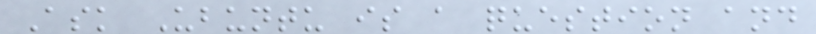Ask Ubuntu is a question and
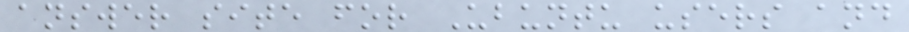answer site for Ubuntu users and
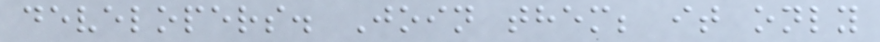developers. Join them; it only
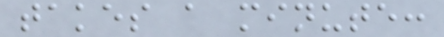takes a minute:
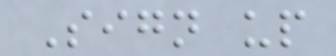Sign up
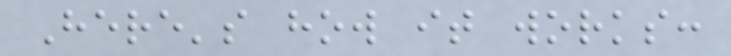Here's how it works:
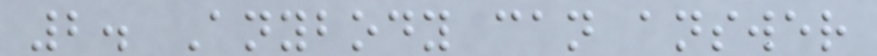2. Anybody can answer
